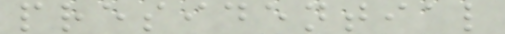presidential
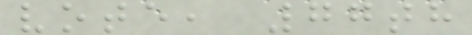vote, 77th
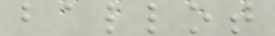ballot
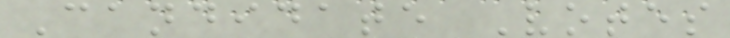Candidate Votes
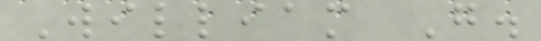William G.
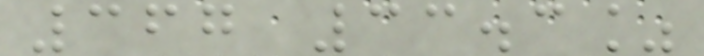367 33.3%
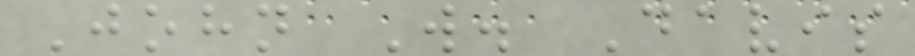John W. Davis
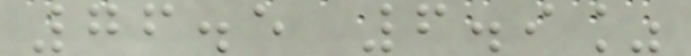76.5 6.9%
